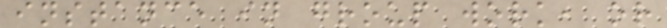instance in group work, or
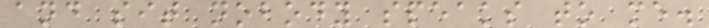and sit nobody speaks to me.
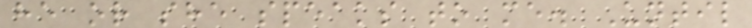he or she speaks to me. Until
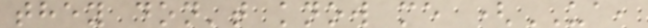they don't know me (UA,
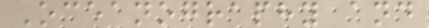Oceanography and
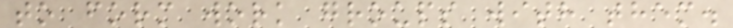to form work groups with them.
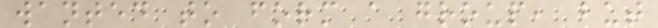wanted to form a group, but
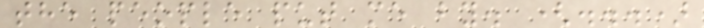the people put me by. (...)
